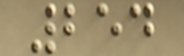254
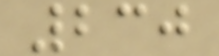230
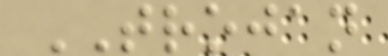TROJAN
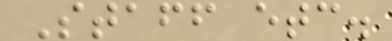Staff etc.
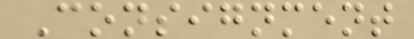Consignment
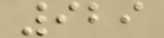929
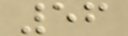56
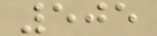505
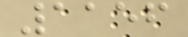1156
